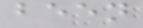been
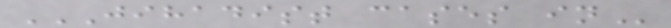JIHADIST CASES IN
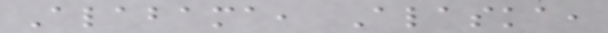Alabama, Alaska,
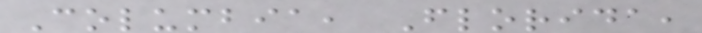Columbia, Florida,
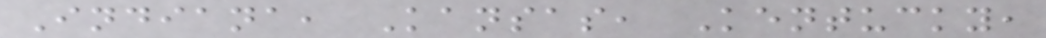Indiana, Kansas, Kentucky,
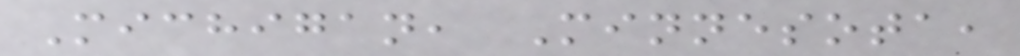Michigan, Minnesota,
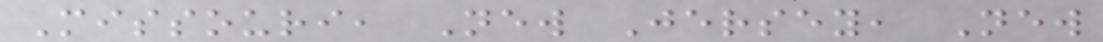Missouri, New Jersey, New
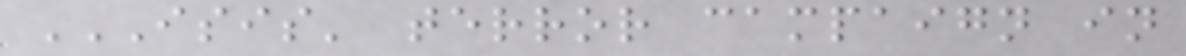ISIS' TERROR CAMPAIGN IN
